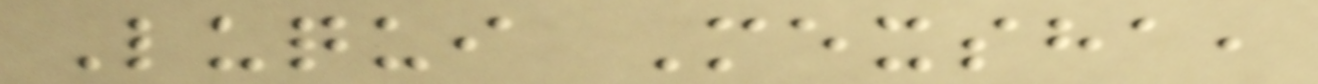Luqui Mexsha,
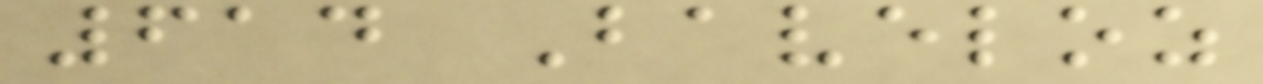614 Baveloz
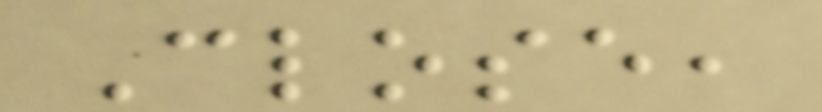Close,
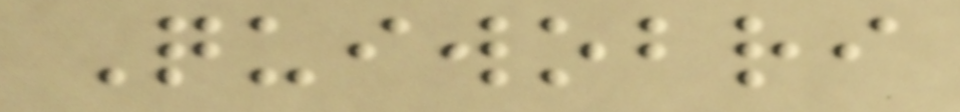Quiwobri
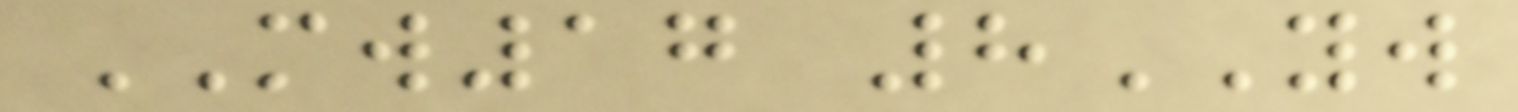MW17 8YW
